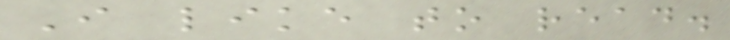I like to read.
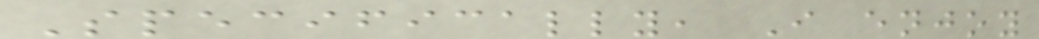Specifically, I enjoy
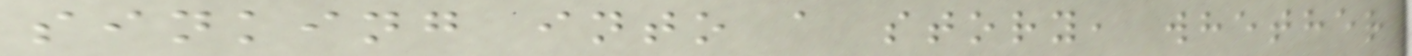sinking into a story, whether
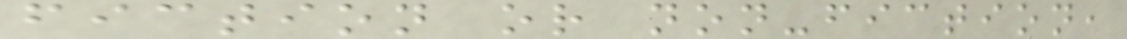fiction or non-fiction,
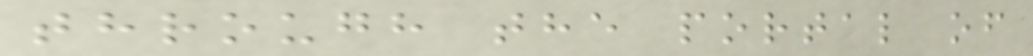through the portal of
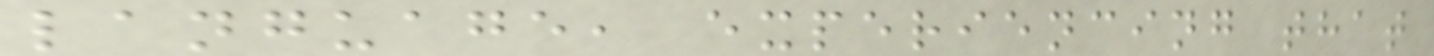language, experiencing that
